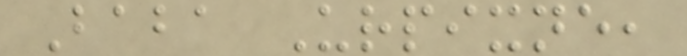Baba Urpixne,
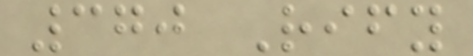370 Rify
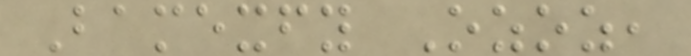Bamexfy Ozoz,
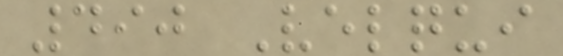490 Velqui
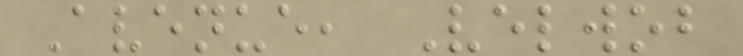Avenue, Velwob
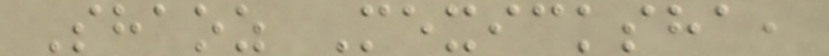Shaoz Mexicksha,
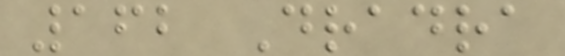162 Dradra
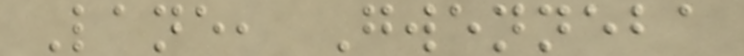Lane, Gwenneba
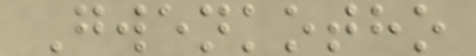Gwenkotho
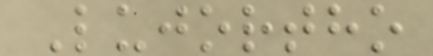Lujortho
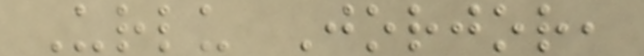Urlu Jorjor,
